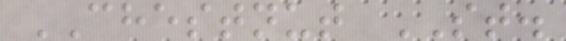CHESTNUT ST.
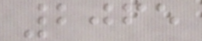2065
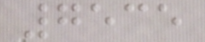7535
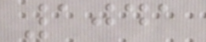1041
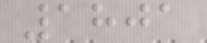1801
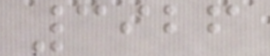3926
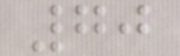70
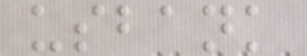usbank
